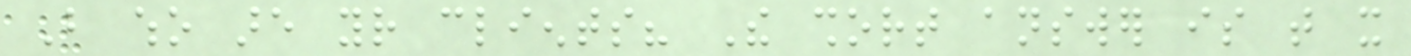But who are your clients? The short answer is that it
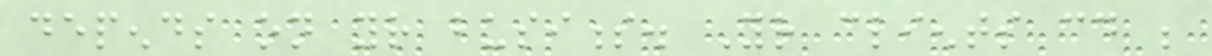depends on your business. Your clients could be
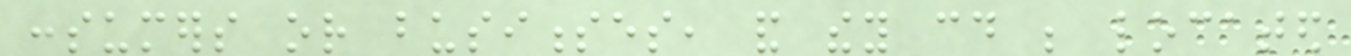consumers or businesses, and they could be located
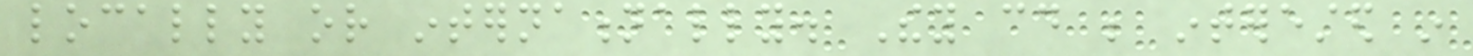locally or internationally. They could be interested in
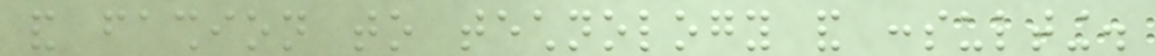and fashion to technology and consulting.
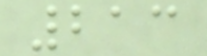213
